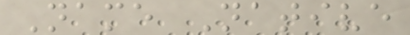Name Native
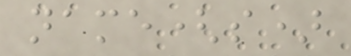name(s)
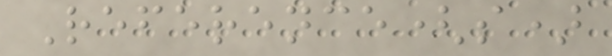Reference(s)
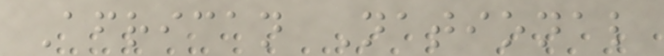African National
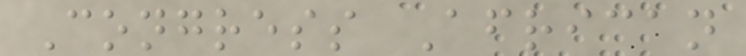Congress African
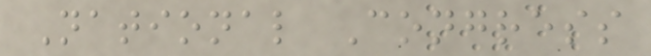National Congress
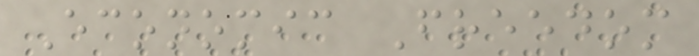Economic Freedom
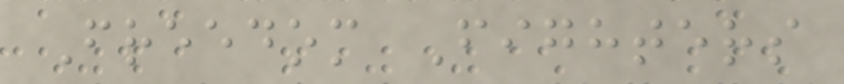Freedom Fighters
